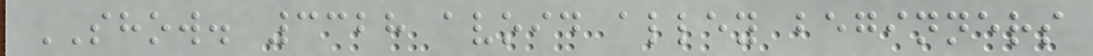SHOW. 3328 avoid alley beginners
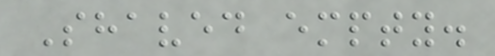Shaved empty.
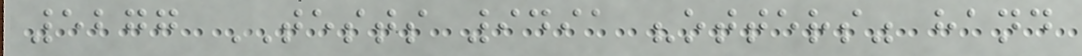5277 TESTS 9491 "otters" hand
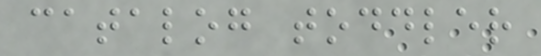catalog toddler
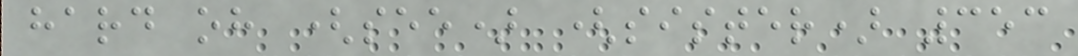hard oh (see) (sister) 353
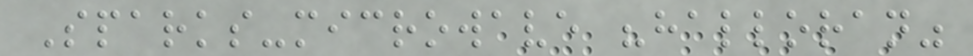Sparks-microwave "halloran"
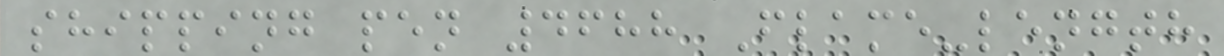shipping pen 4688 Flame-length
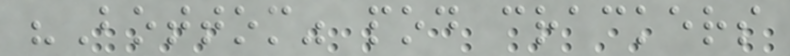"Bottom" pod crackers
